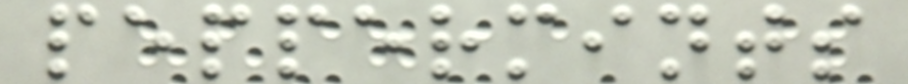peppermints
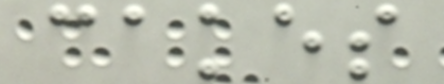cakes
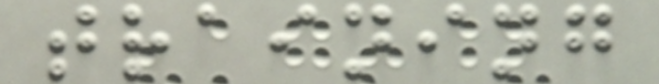training
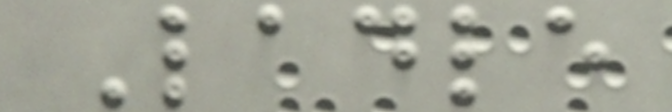Ladle
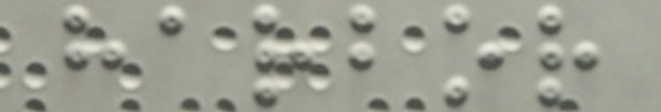harbor
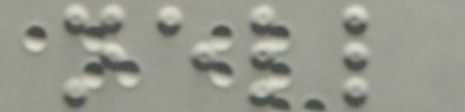nell
